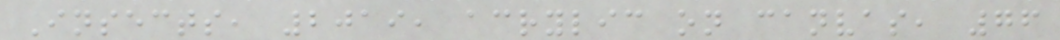Insects, 2019, acrylic on canvas, 76
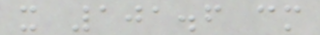x 101.6 cm
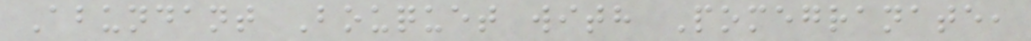Abundant Bouquet with Pomegranate,
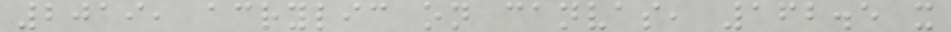2019, acrylic on canvas, 162.5 x
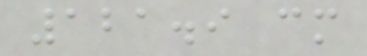121.9 cm
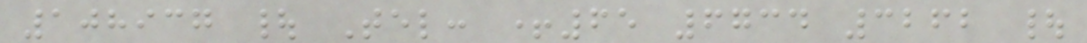108937 | Tel: +65 6734 3262 |
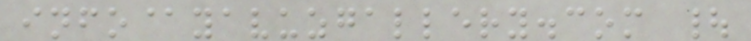info@yavuzgallery.com |
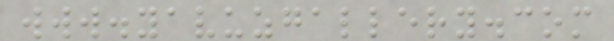www.yavuzgallery.com
